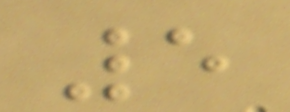5
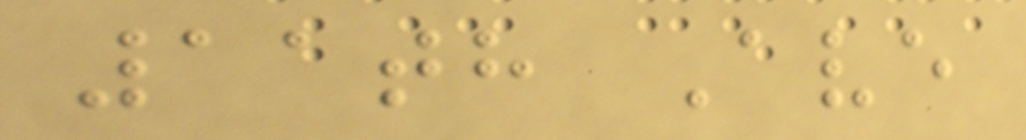11th Ave
